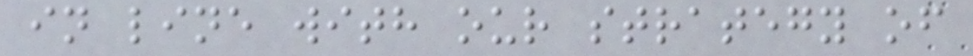in line with our strategy of
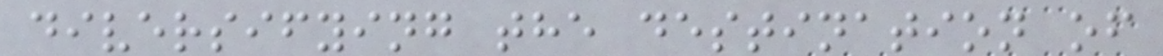diversifying the destination of
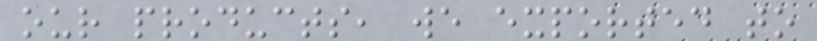our products, we exported to
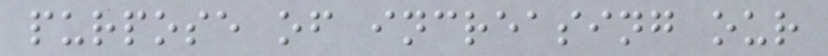purpose of increasing our
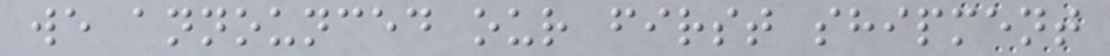we announced our first shipment
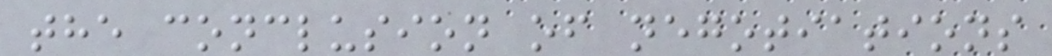the conclusion of negotiations
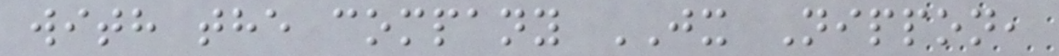with the company JX Nippon,
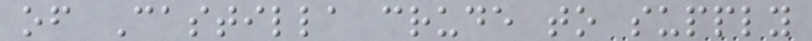of Castilla crude to supply
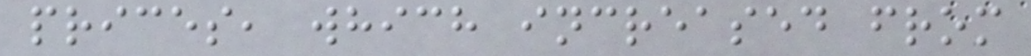prices, which increased from
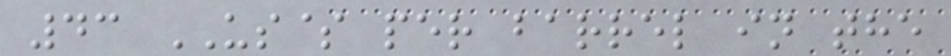43 US$ per barrel in the
